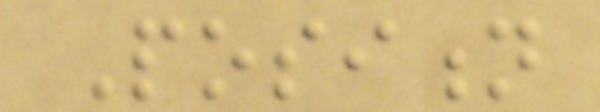Position
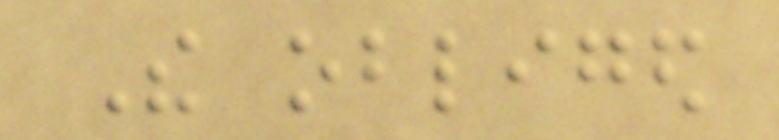The obliged
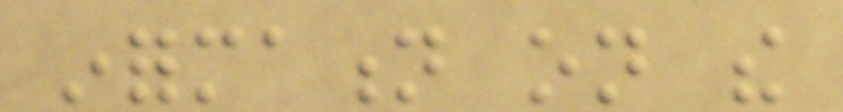information on the
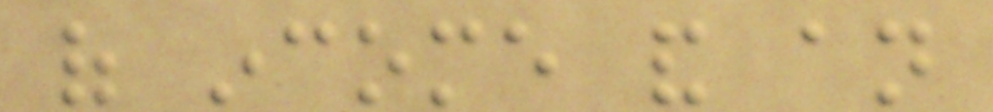of income and an
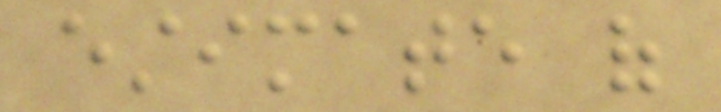estimate of
